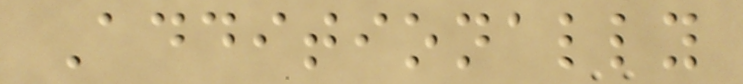Additionally
